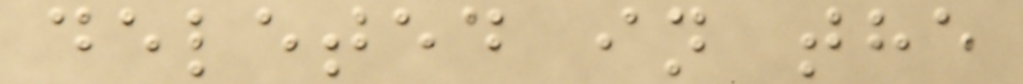deleted in the
